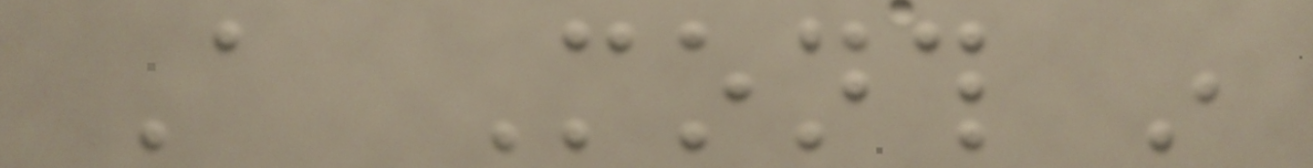A Month in
